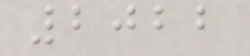2022
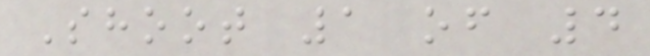Shoot 1 of 4
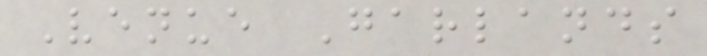Venue Garlands
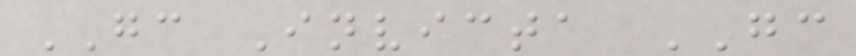GC Invicta GC
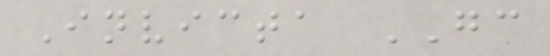Invicta GC
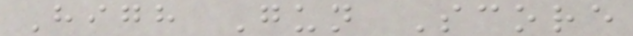High Gun Score
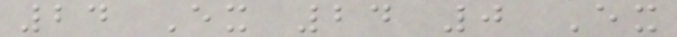24 Ex 24 0 Ex
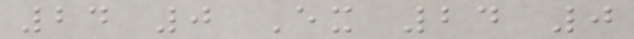24 0 Ex 24 0
